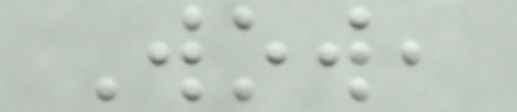Wow,
